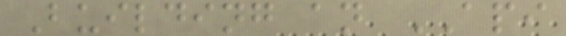Building an API
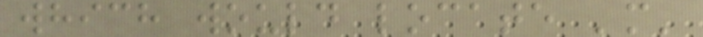which would locate 'm'
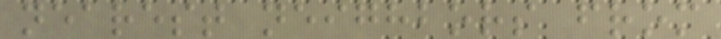nearest neighbors from
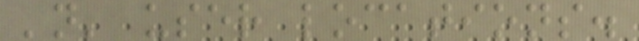'n' user locations.
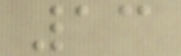13
